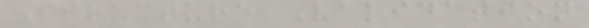Structure Validation
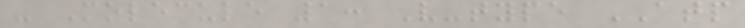- Molecule 1: V-type ATP
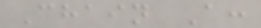Chain A:
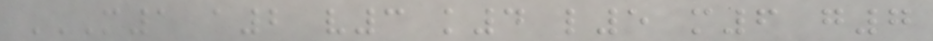M1 A2 V3 K4 L5 M6 G7
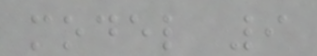model 9
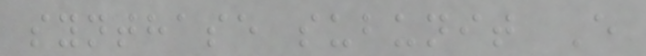synthase subunit E
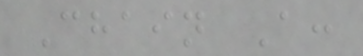Chain A:
